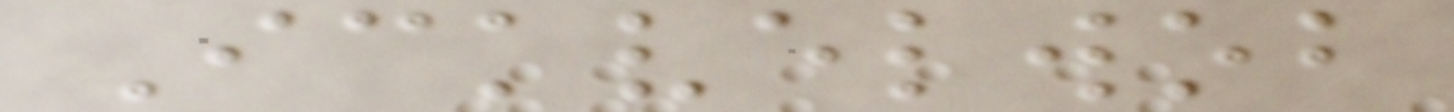Ickvelwob
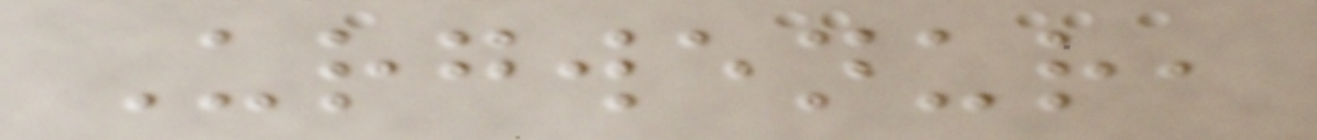Urgwenur,
